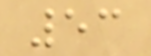53
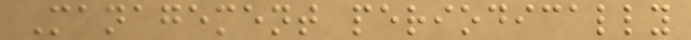Management periodically
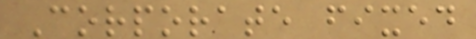Corporate fixed
